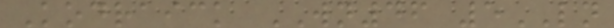Kodraick WN46 5LN
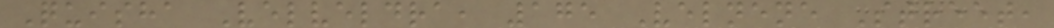Quisha Velveldra, 175 Velnene Street,
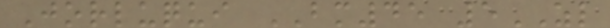Jorluqui BM45 5ZL
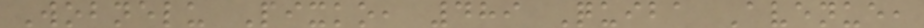Wobnelu Pixko, 489 Quiba Avenue,
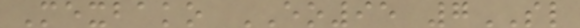Mexbako EO95 7SL
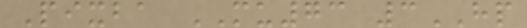Pixba MU73 3HP
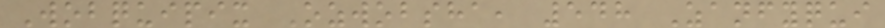Wobquipix Ozwobsha, 548 Zanfyqui
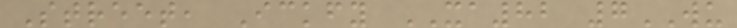Street, Ickfy XA82 7WU
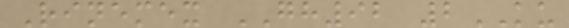Rinemex GH92 2KU
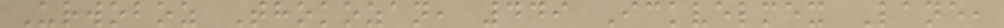Urwoboz Thokozan, 449 Ickvelmex Lane,
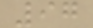97
